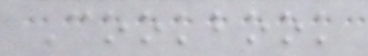Cookbook
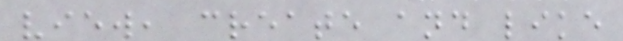view, create and like
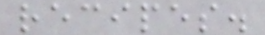recipes.
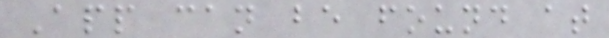App can be found at
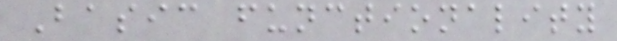Basic functionality
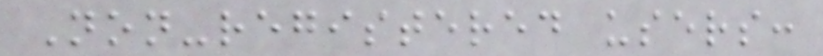Non-registered users:
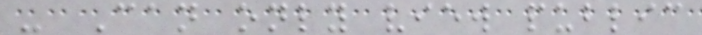- Can only view public
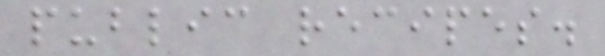public recipes.
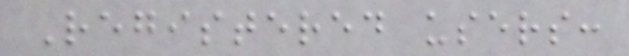Registered users:
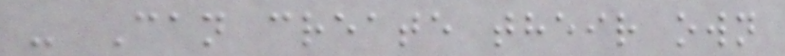- Can create their own
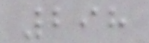298
